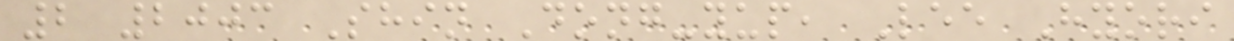2 2003 Shin Dong-yup, Lee Hyori
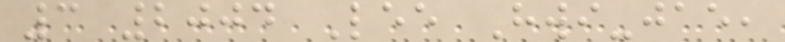3 2004 Lee Hwi-jae,
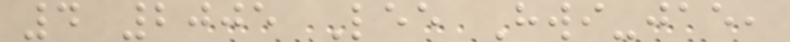4 2005 Lee Hwi-jae,
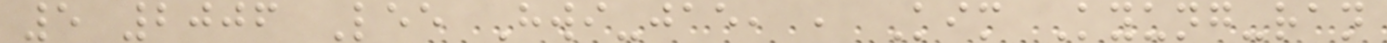5 2006 Lee Hwi-jae, , Kim Kyung-ran
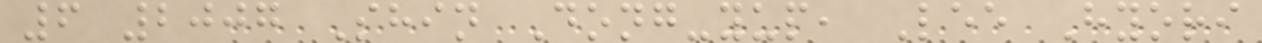6 2007 Shin Dong-yup, Lee Hyori
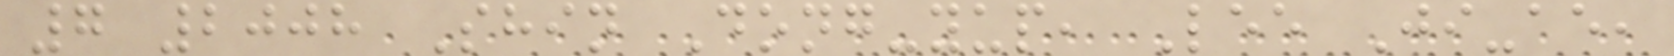7 2008 Shin Dong-yup, Lee Ji-ae,
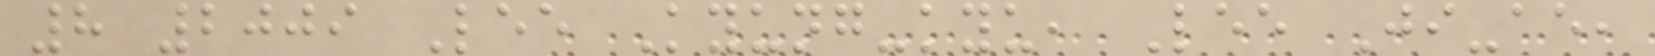8 2009 Lee Kyung-kyu, Lee Ji-ae,
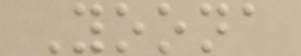Yoona
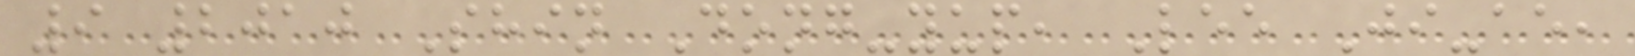9 2010 Shin Dong-yup, Lee Ji-ae,
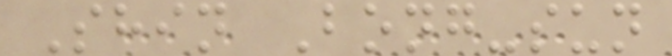Shin Bong-sun
